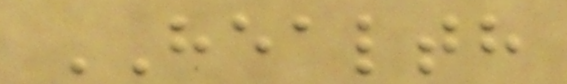HEALTH
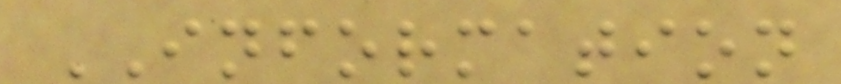INFORMATION
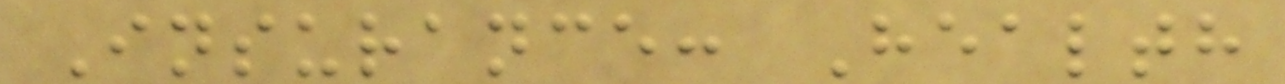Insurance: Health
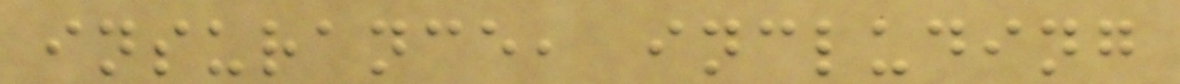insurance, including
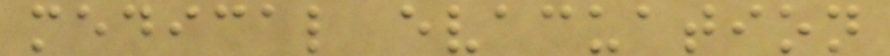medical evacuation
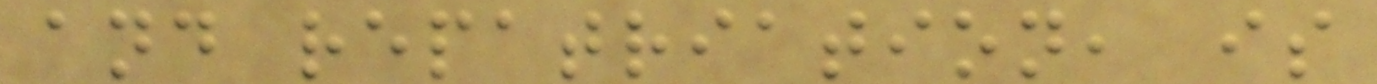and repatriation, is
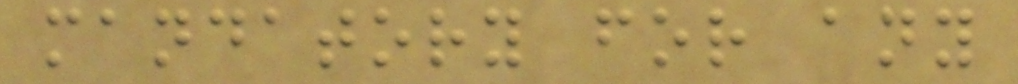mandatory for any
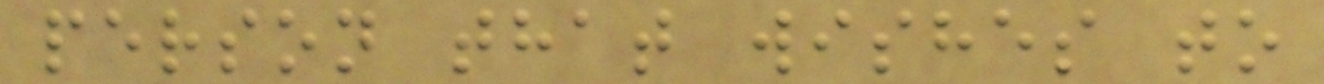person that wishes to
